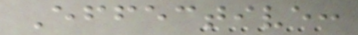Effective:
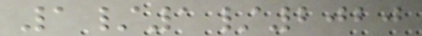1/1/2020
